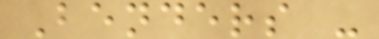Benders -
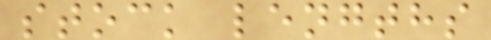stock lengths
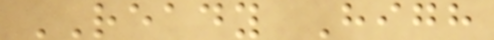READY High
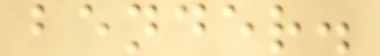bender.
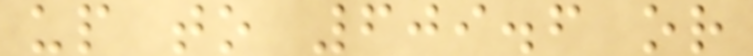up to 609.6 or
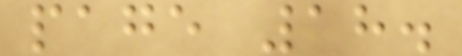page 18.
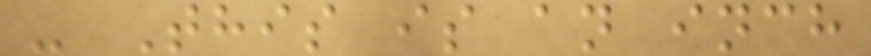- This is an inch
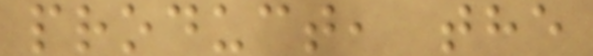product, the
